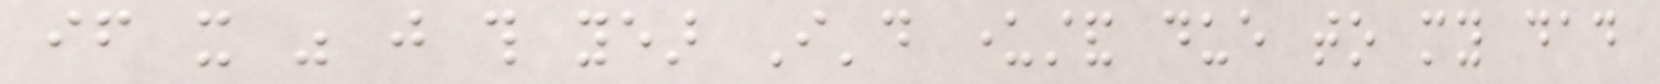if it was just this year I'd understand due to my dad
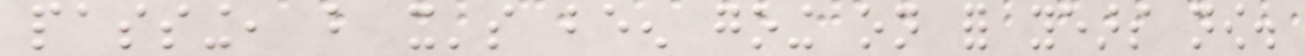passing, but it's been going on for years now.
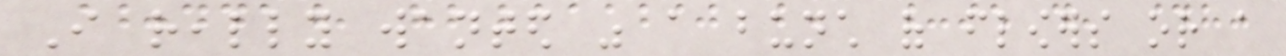I really wanted was a bunch of flowers or a
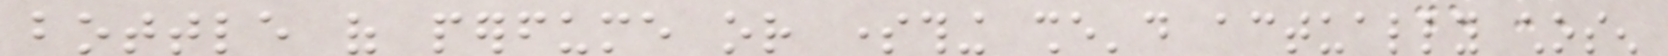bottle of perfume or something she'd actually chosen
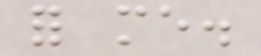for me.
